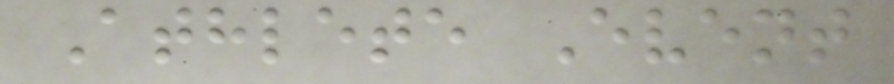Athlete Event
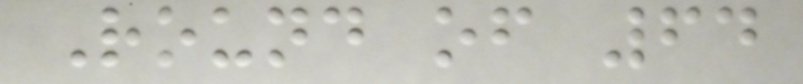Round of 64
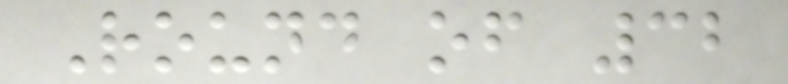Round of 32
